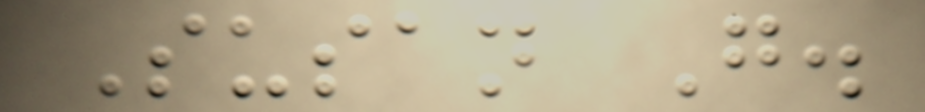Susan G.
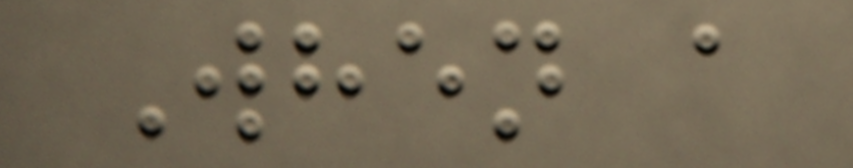When a
